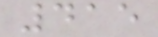415
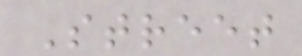Street
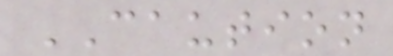CAUTION
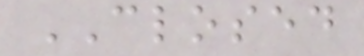CLOSED
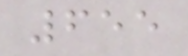655
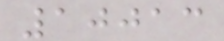10013
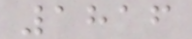1816
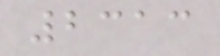2313
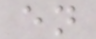en
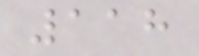118
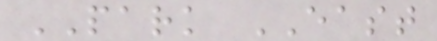PARK EAST
